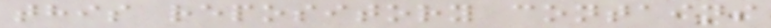this repository contains
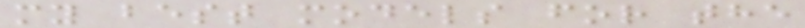my best models for the
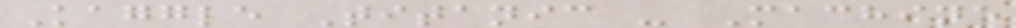Kaggle Titanic - Machine
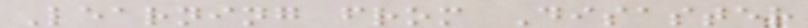Learning from Disaster
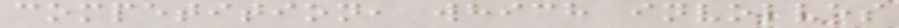competition, which involves
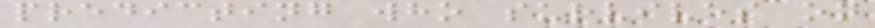predicting who survives on
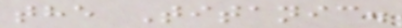the Titanic.
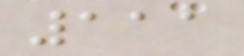111
